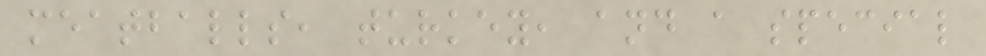meatballs, turkey, and a special
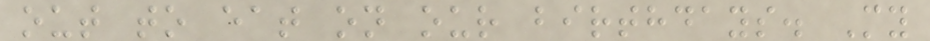out to eat on our birthdays. My
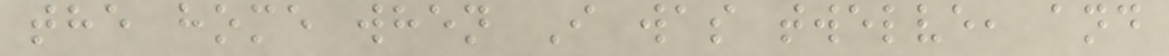the home when I was twelve, and
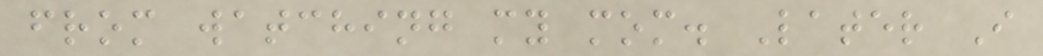from watching my mom. Later I
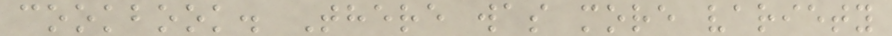cookbook. There was more variety
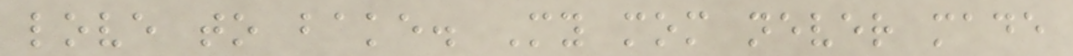love to bake. My mom never made
